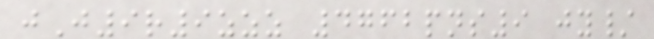jJ9r9zzz 4762pns9 jy/
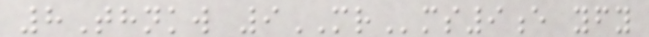8Thnkw 9MRms9e yfy
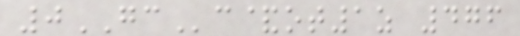0GCc&ot1z 476
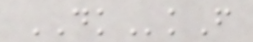DKkF
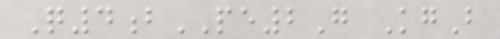Q4bPE2G KgB
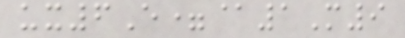ux6E=@1M9
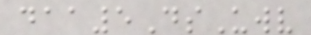daa5DsUwv
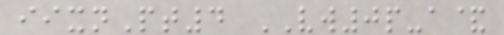iixnPt4 VW0p-a&
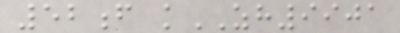52f kZH9901
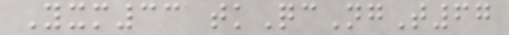Yxm33 tkQcNgT67
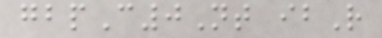gbpC0Nt ibR
